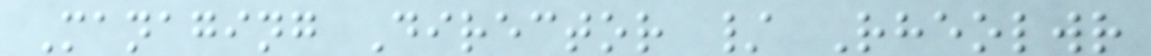Managing Director / Rheolwr
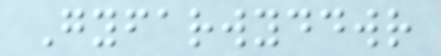Gyfarwyddwr
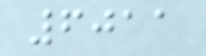6011
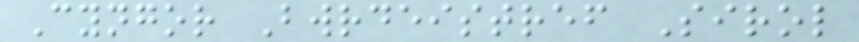Cyngor Bwrdeistref Sirol
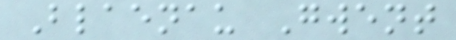Blaenau Gwent
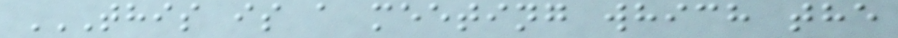THIS IS A MEETING WHICH THE
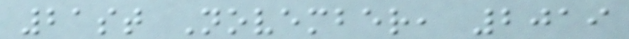21st November, 2019
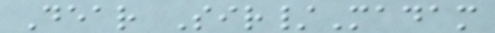Dear Sir/Madam
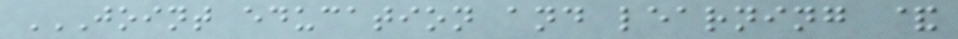JOINT EDUCATION AND LEARNING &
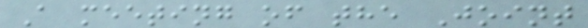A meeting of the Joint
